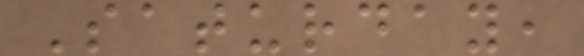Saturday,
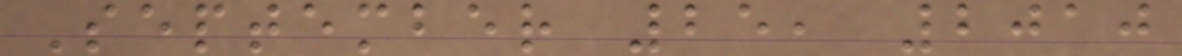September 25, 2010
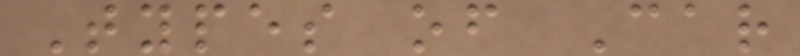Types of Car
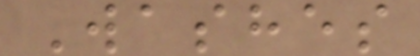Washes
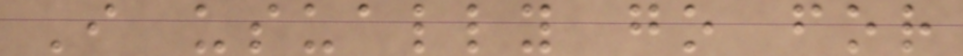I usually go for
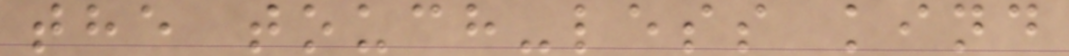the touch-less kind
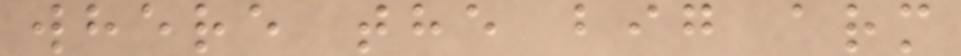where the big arm
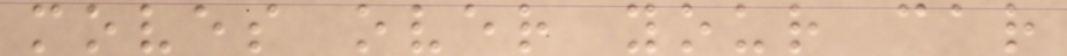moves over your car
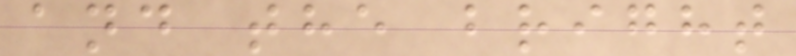and the bright
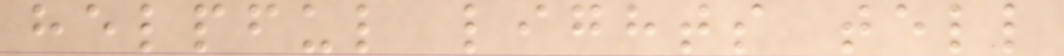helpful lights tell
